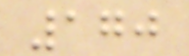170
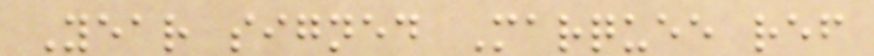Year signed Marquee ref
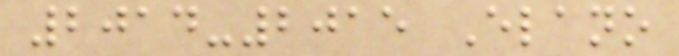2014-2015 Elano
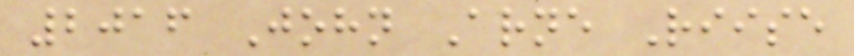2016 John Arne Riise
